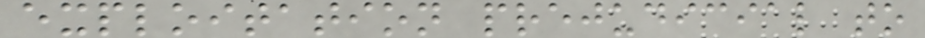exploitation prejudicial to
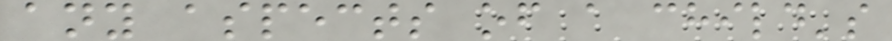any aspects of a child's
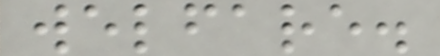welfare.
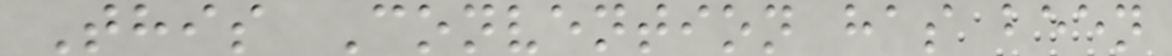This Convention has been
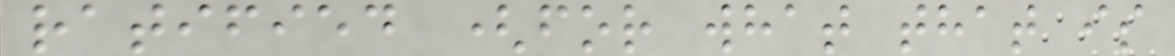ratified (for what that is
